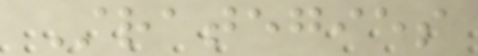Strategies
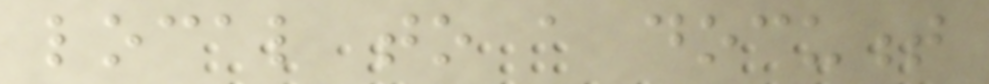local to a document
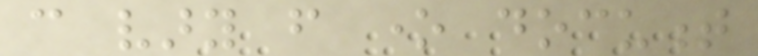can vary from one document
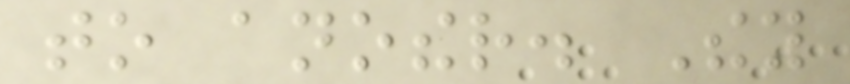to another. They
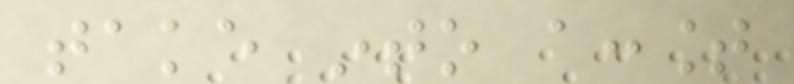take into account
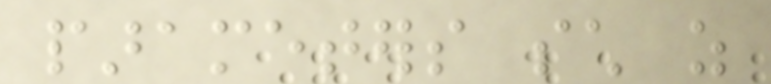parameters such as
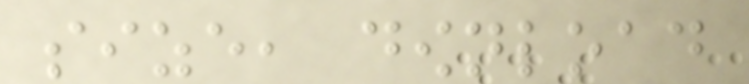size, download
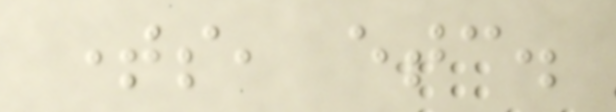times, etc.
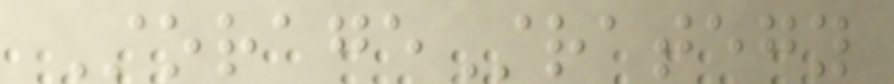StorageStrategy
